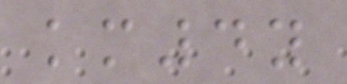km4y
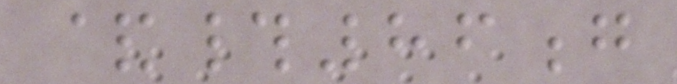&#86g
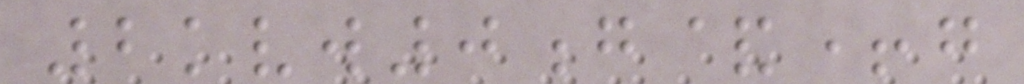2kvw0g&+g
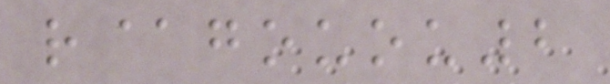r@gouou2
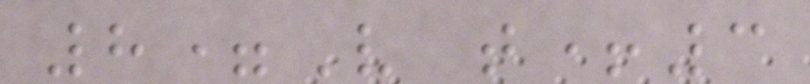8=V t+3
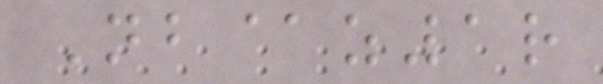Nb@z1r
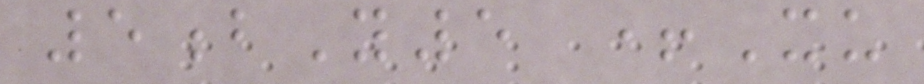5bY5 +Xu
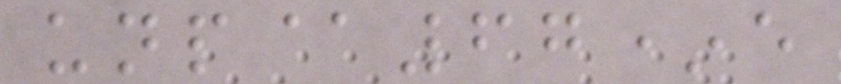unp@67*e
